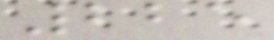225
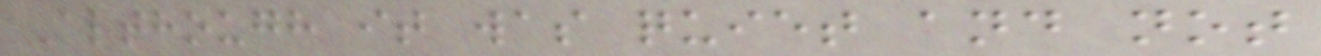Although it was quiet and not
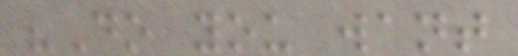"Do you want
